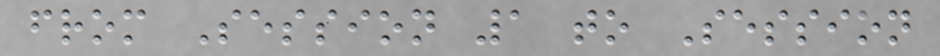from Session 1 to Session
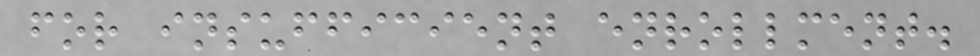for insufficient enrollment.
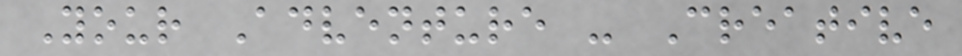Your Adventure - Creative
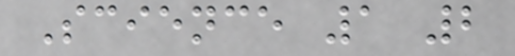Science 1 2
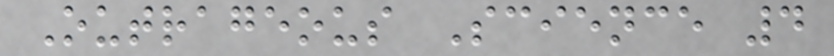Outrageous Science 4
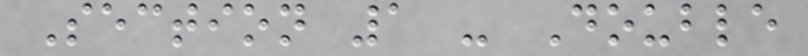Section 1 - Double
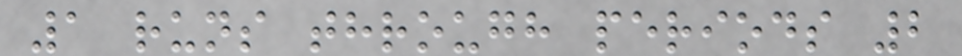1 runs through periods 2
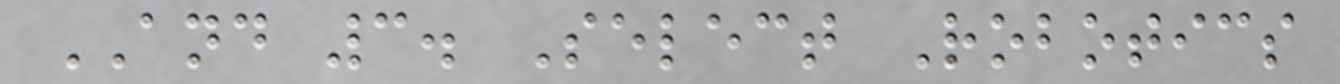AND 3. Select Robotics
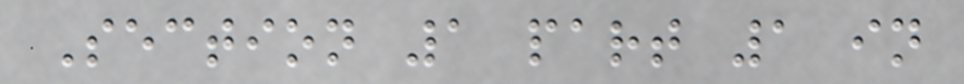Section 1 part 1 in
